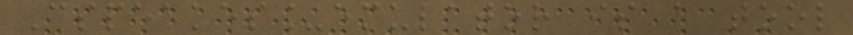Cspeakes_emulator is a tool
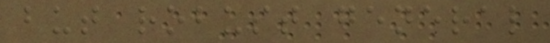but robust general
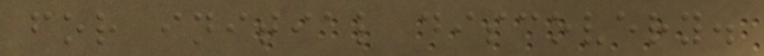for initial discovery.
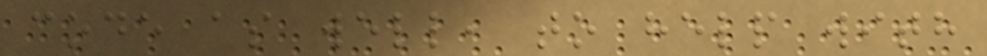code as well, to help with
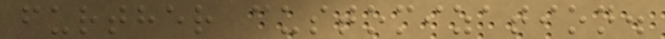further customization.
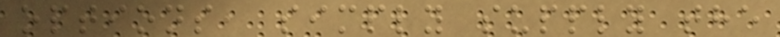options, simply supply the
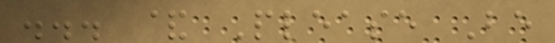... & Please Be
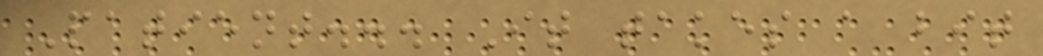Patient... It takes a bit
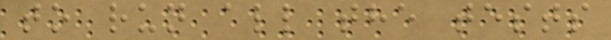to run all the tests
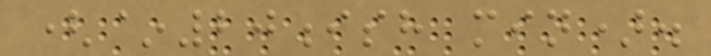(~20ish min).
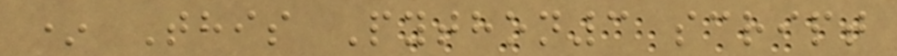* This Python3 script
